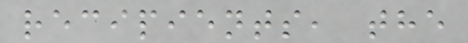recipients, the
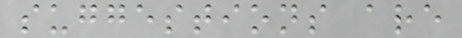suggestions are
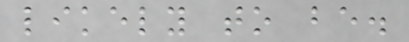likely to be.
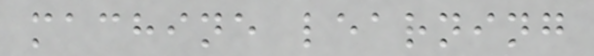machine learning
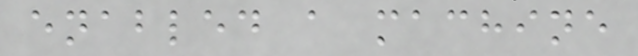enabled a machine
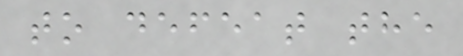to defeat the
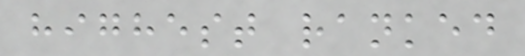highest ranked
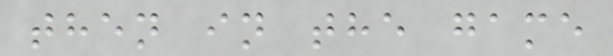then in the game
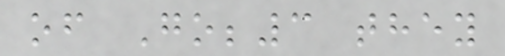of Go;3 they
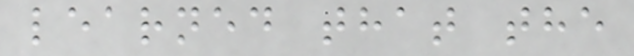learned that the
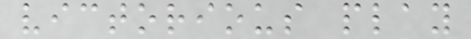victorious play
